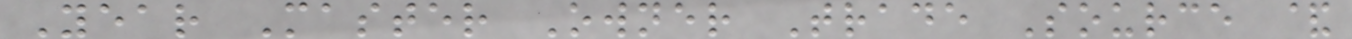Year Master Owner Trade Source &
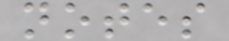notes
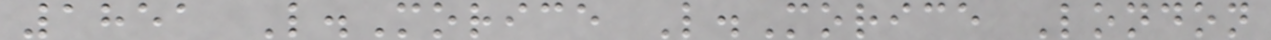1851 L.Morice L.Morice London
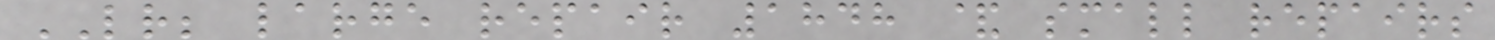LR; large repair 1848 & small repairs
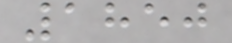1850
